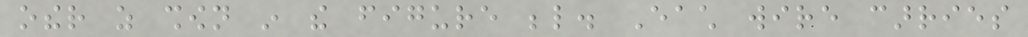other as shown in the figure below. Each wire carries
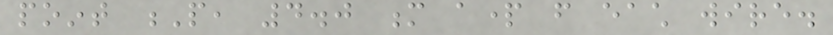point P, 4.0 m apart from each wire.
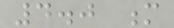4.0 m
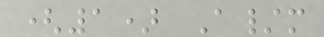(1) A/m
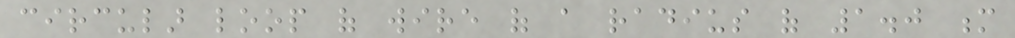circular loop of wire of a radius of 1.0 m
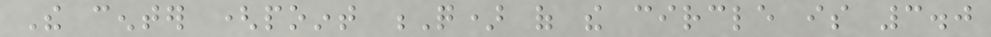The center (point Q) of the circle is 3.0
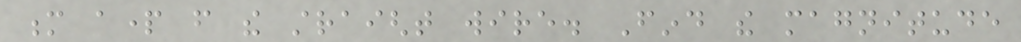m apart from the straight wire. Find the magnitude
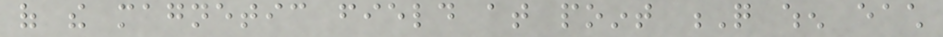of the magnetic field at point Q when each
